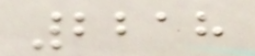2218
